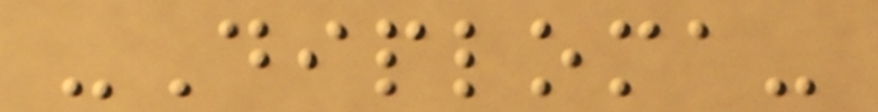-Diploma-
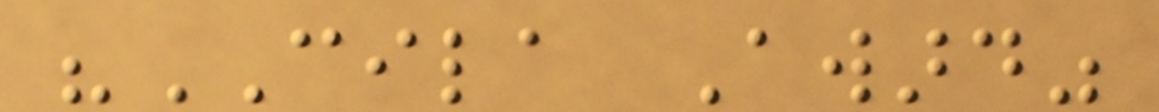"CILA Award"
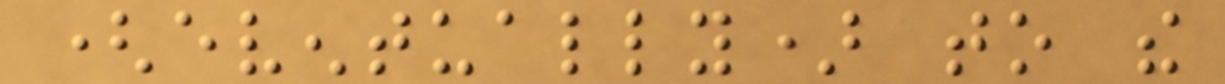(eventually) to the
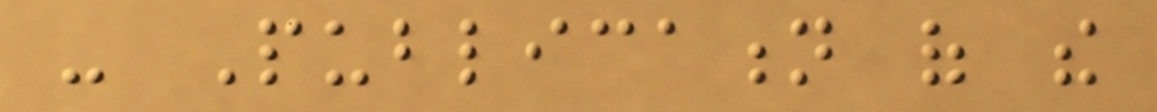- Publication of the
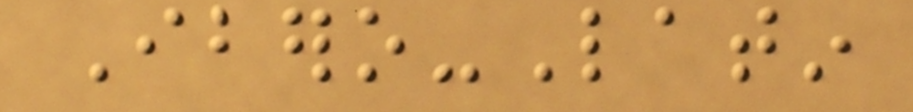Ibero-Latin
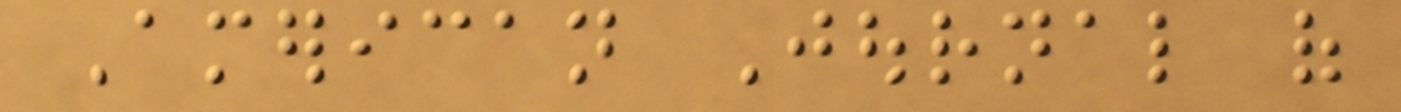American Journal of
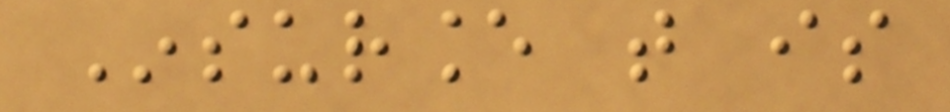Insurance that is
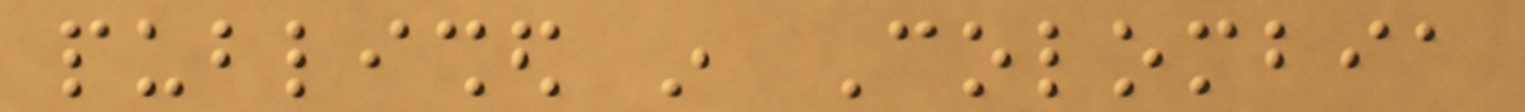published in Colombia
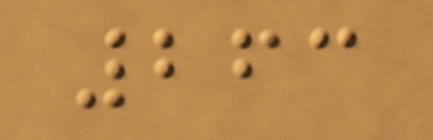263
